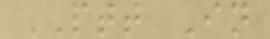PTT In
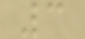3
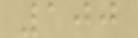100
